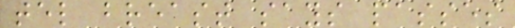tel breast says passes
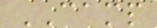CAMP
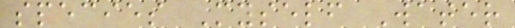species Myself Water
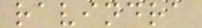ravindra
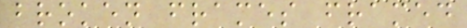broken frames framed
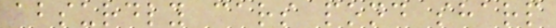absurdly cars pond sharp
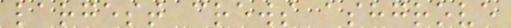largest crews ashgrove
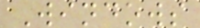Windows
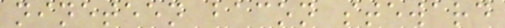nineteen bacon steward
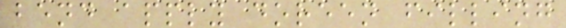bend apply doreen filling
